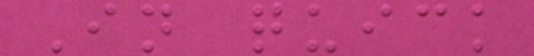In quick
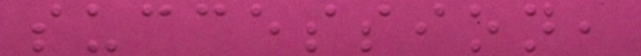succession,
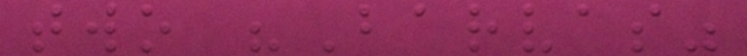two "Barvas"
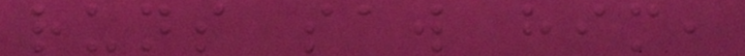runs saw him,
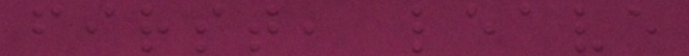first, leave
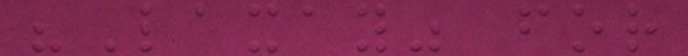"Laxay" for
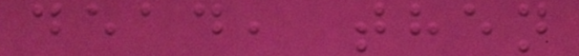dead, then
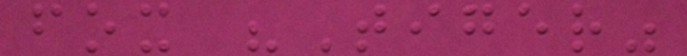fox "Tiger"
